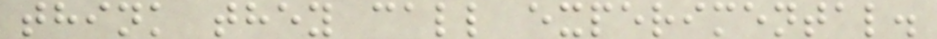think they call experimental.
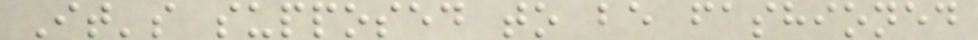It's supposed to be fashioned
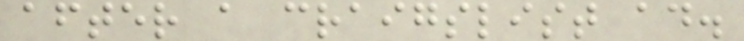after a craigslist ad.
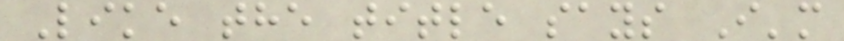Like the title says I'm
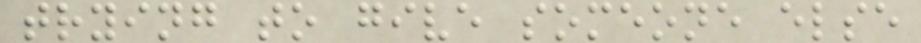trying to give someone else
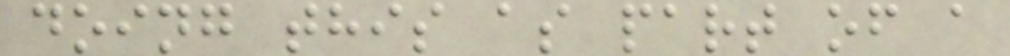doing this as part of a
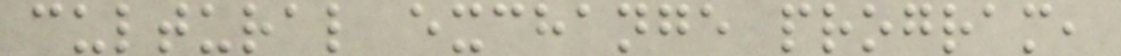cultural exchange program,
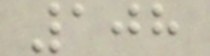108
